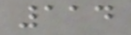114
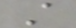A
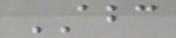ABC
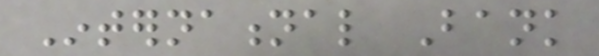International Bank
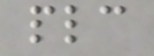plc
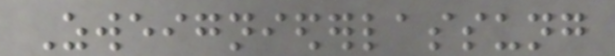Zweigniederlassung
